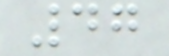47
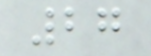27
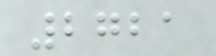2721
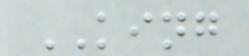KING
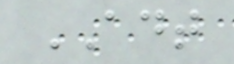ADT
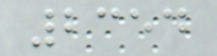2354
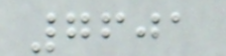7601
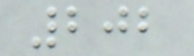202
